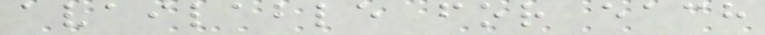available for each
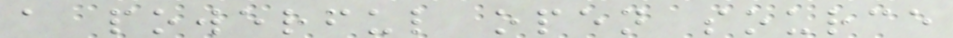a powerful open source
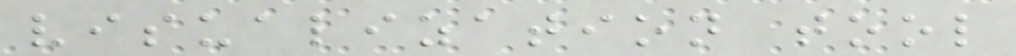visualization tool
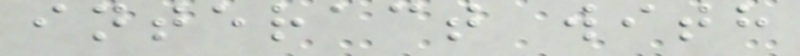interact with
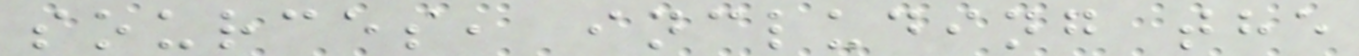sources, including the
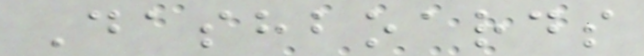Dashboards
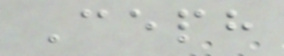Ceph
